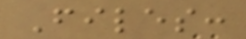Files:
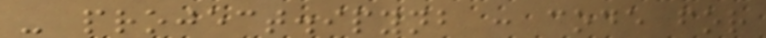- project.ipynb : code for
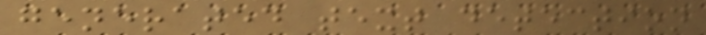generated text detection
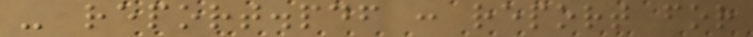- report.pdf : report for
